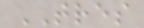TRES
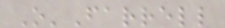O'Farrell
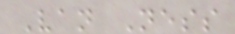Van Ness
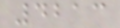4213
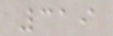319
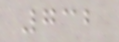732
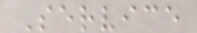Service
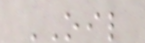OIL
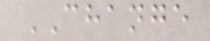CHANGE
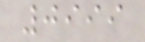0999
